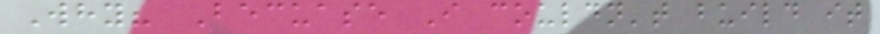Why? Becuase I couldn't build it
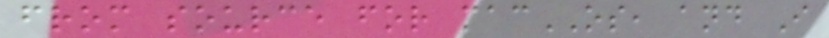from source for macOS, and I
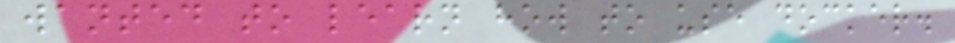wanted to learn how to use docker.
